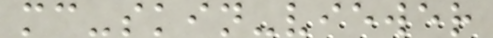mc-skin-viewer
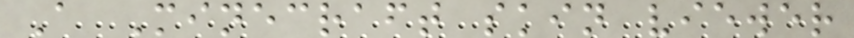A Minecraft skin viewer
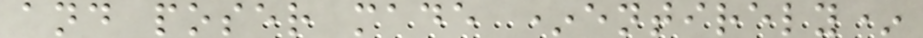and poser made *entirely*
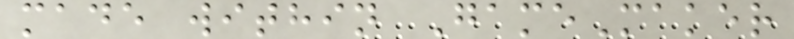made within GameMaker
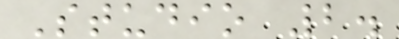Studio 2.
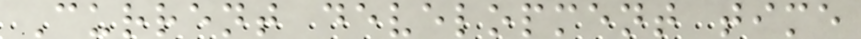Current development time
